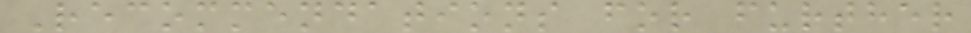Recommendations for further
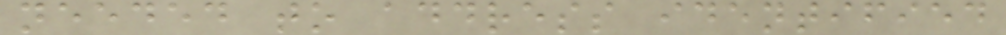needed to address identified
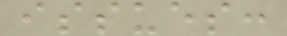issues:
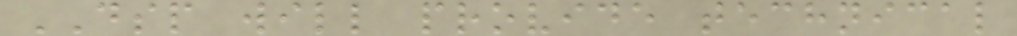DSP will provide technical
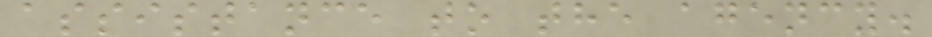assistance to the agency.
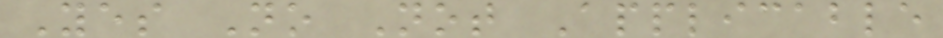Yes No Not Applicable
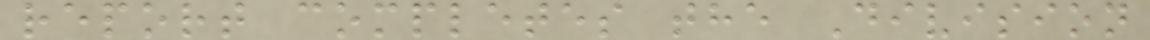report completes the Division
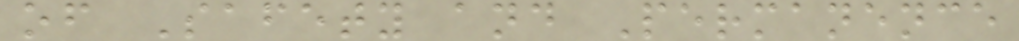of Safety and Permanence
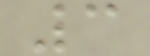3
